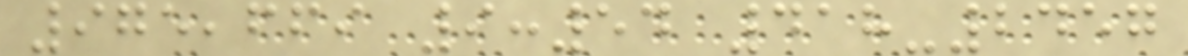975,669 9:54 418-2457
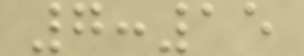7:15
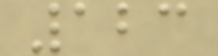123
